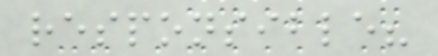responsible?
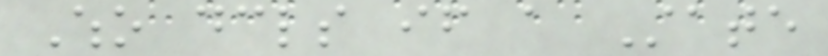Who declares if a State
